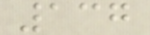137
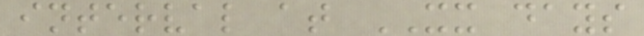interval at XX days
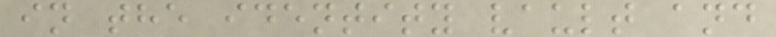in the identity vault and
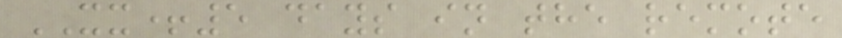XX+5 days in the remote
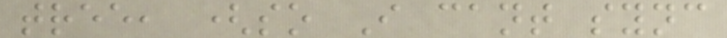tree, (so I cant sync
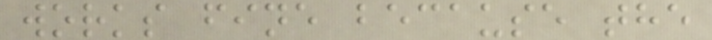works fine because the
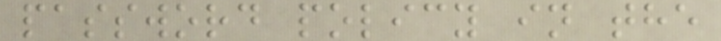password policy in the
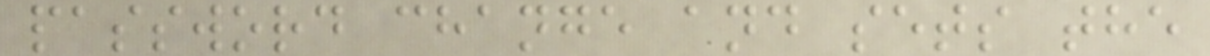password change and sets the
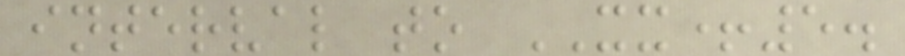interval to XX+5.
